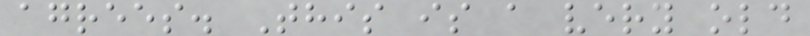agrees. This is a very old
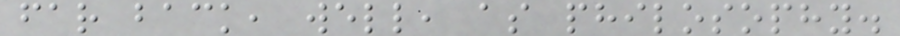far back, well, as philosophy.
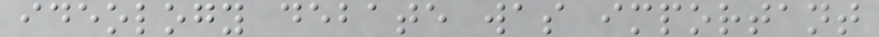ideology debate was important
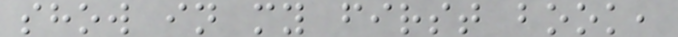show in my first book,
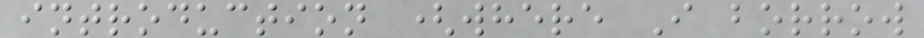introduction (where I borrow
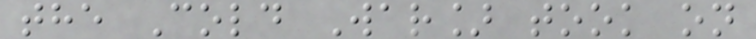the Cold War] took on
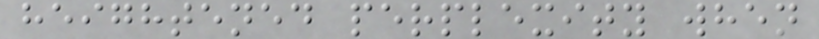heightened perplexity when
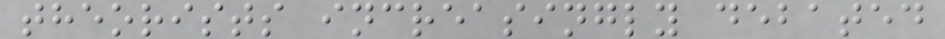theorists increasingly debated
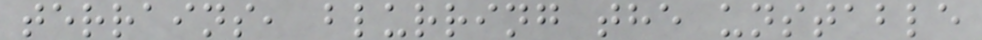terrains, blurring the unstable
